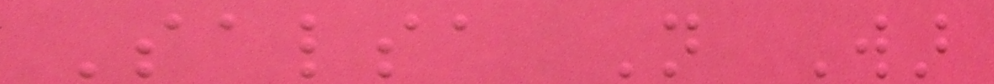Salsa Not War
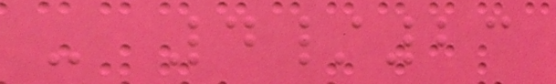- 4/23
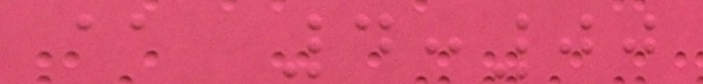@ 4:00
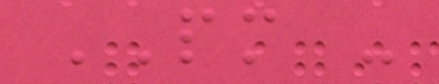PM -
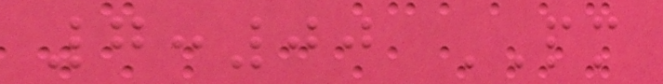7:00 PM
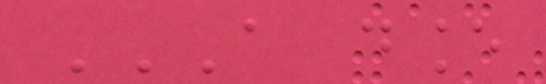A DANCE
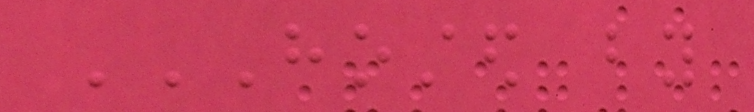HOSTED BY
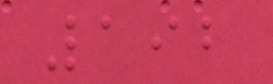192
